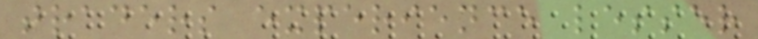traders experience lesser
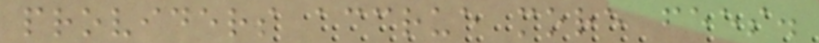providers accrue more fees.
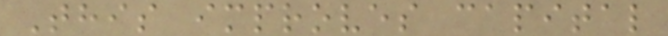This improves capital
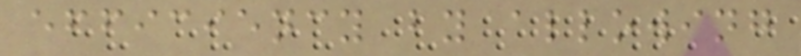efficiency by allowing
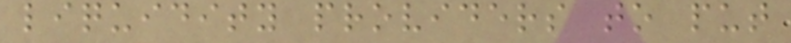liquidity providers to put
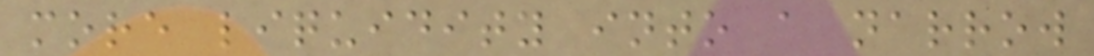more liquidity into a narrow
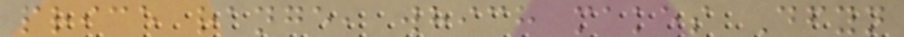price range, which makes Dfyn
